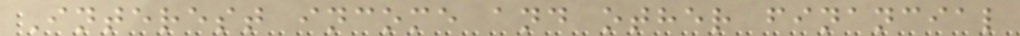Interest income and other financial
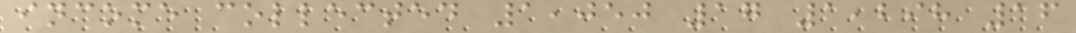income collected 1,050 17 1,298 16
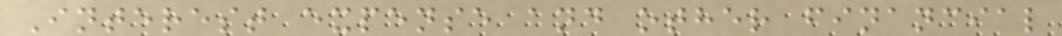Interest expense and other financial
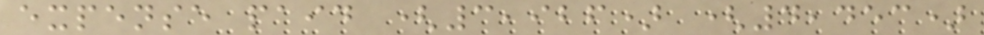expense paid (3,926) (4,453)
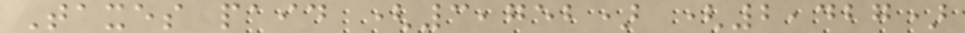Taxes paid (3,752) (2,427)
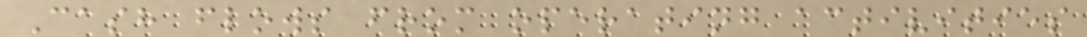Cash flows from operating activities
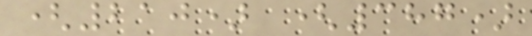(210) (387)
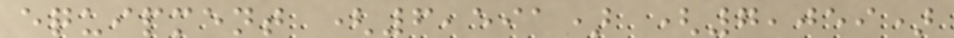equipment (6,591) (7,059)
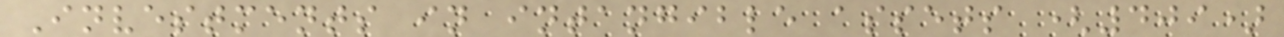Investments in intangible assets (409)
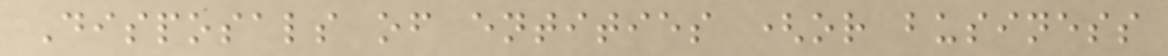Disposals of entities (or business
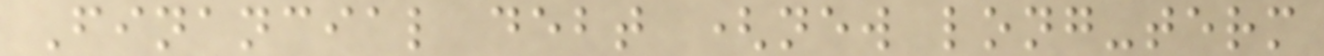Financial debt (new long-term
